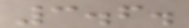3.6.
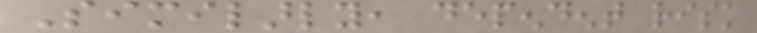Similarly, dependent risk
